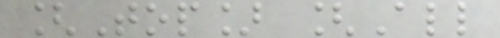[Top] [All
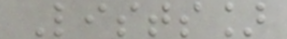Lists]
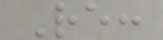Re:
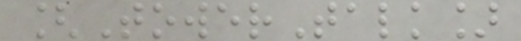[TowerTalk]
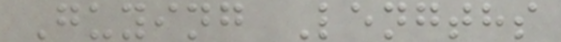Guying Lengths
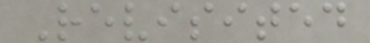Revisited
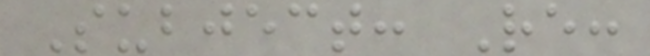Subject: Re:
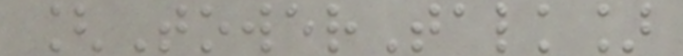[TowerTalk]
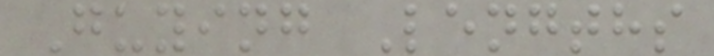Guying Lengths
